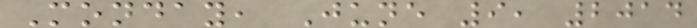Monday, June 9, 2014
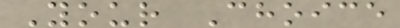Your Choice
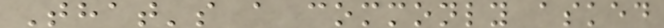That's a commonly asked
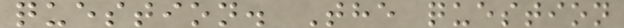question. The question
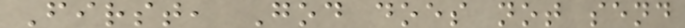First, God does not send
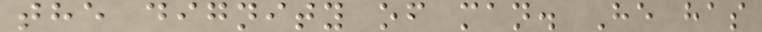the dignity of man. He has
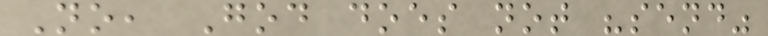No, God does not "send"
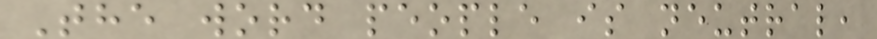The word people is neutral,
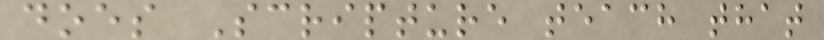does Scripture teach that
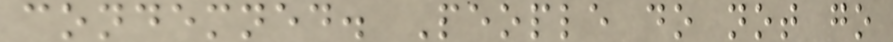condemned. People do not go
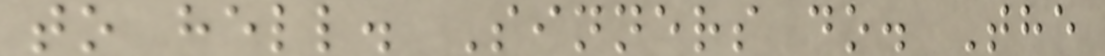to hell. Sinners do. The
